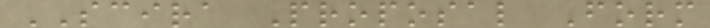SCIRA Proposal Form
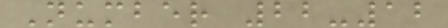Number 22-12
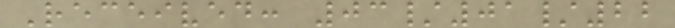Received: 03/01/22
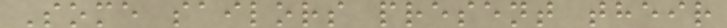Some sailors present their
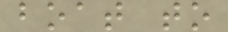boat to
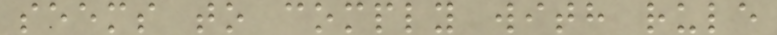seems to comply with rule
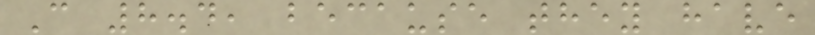C 8.4, because they have
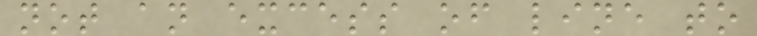not an excess of line to
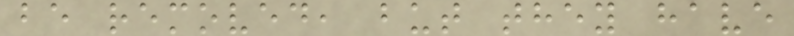be removed, but they have
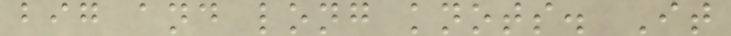big and long knots. It
